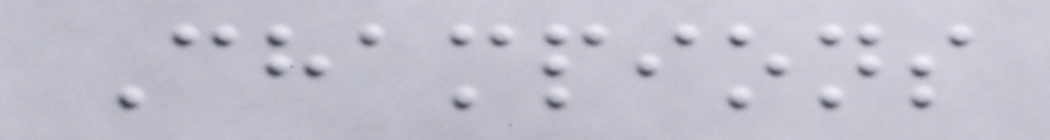Champions
